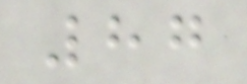87
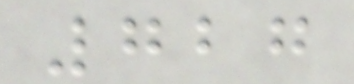727
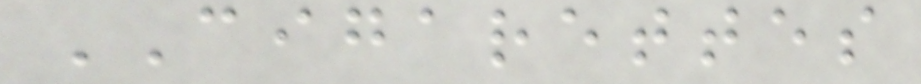CIGARETTES
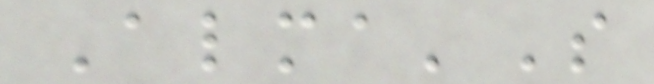Alma'S
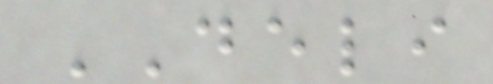DELI
